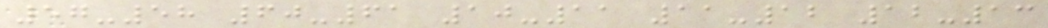57-58 60-61 10-11 11-12 12-13
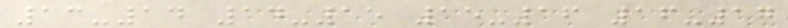13-14 14-15 15-16 16-17
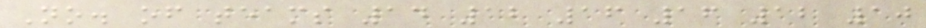No. of teams 14 12 16 16 12 10
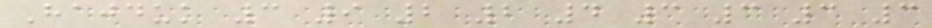Hajduk 3 9 2 2 4 3 3 3 3
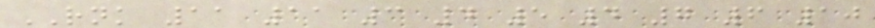RNK 11 11 3 4 5 4 7 6 10
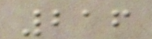216
